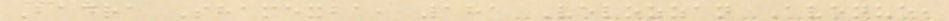Badra Shamexba, 181 Velozzan Avenue,
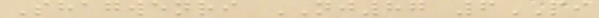Shagwenri NJ87 6PI
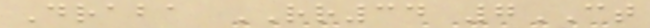Draba RR34 7CT
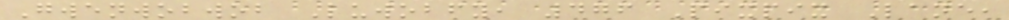Gwenwobwob Luwobfy, 476 Pixpix Lane,
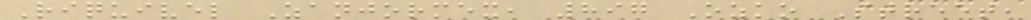Riquivel Zanjormex, 897 Ozko Street,
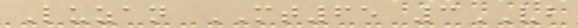Luzan MT65 3VB
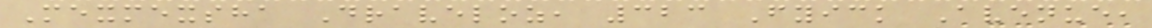Mexmexsha Draveloz, 323 Fyick Avenue,
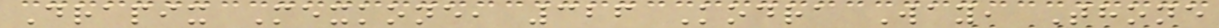Drapix Mexkone, 326 Kodra Way, Thone
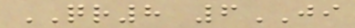QR8 6JI
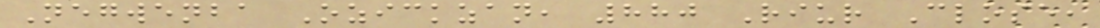Negwenba Ozickzan, 880 Riur Close,
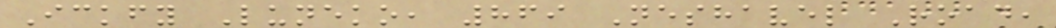Ickfy Luneko, 869 Neshavel Road,
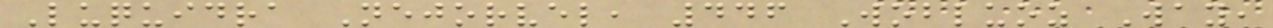Luquidra Nejorvel, 446 Wobluoz Way,
